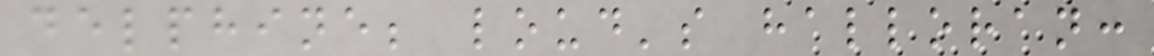delphine; loud's halloran:
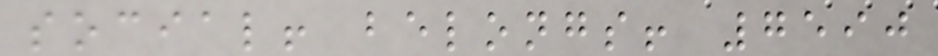social! belongs! 7590
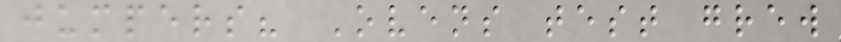jumpers? Ovens test grew
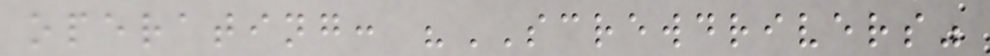operating: "SCREWDRIVERS"
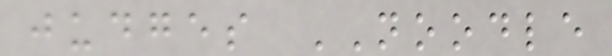judges NOODLE
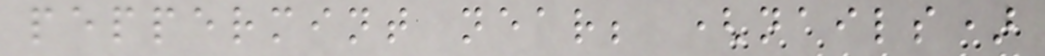peppermint near; (nails)
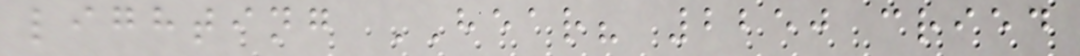lighting HEAR? 2250 cried
